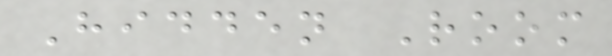Hidden Room
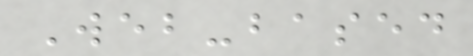Web-based
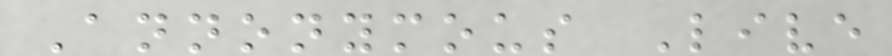Annonymous Live
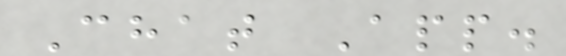Chat App.
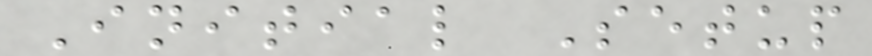Initial Setup
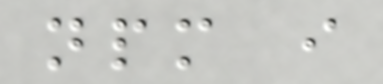npm i
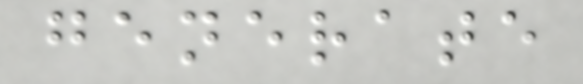generate
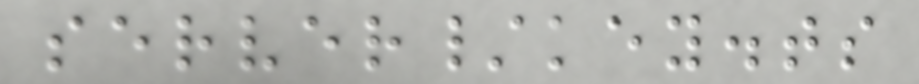server/key.ts
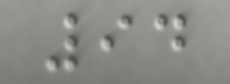94
